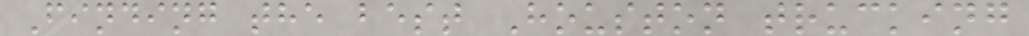Finding the best Houston trucking
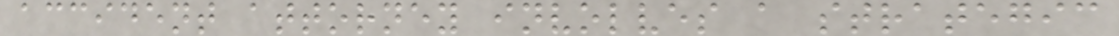accident attorney involves a strategic
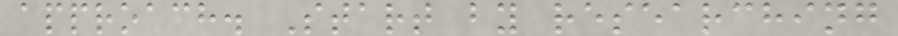approach. Start by researching
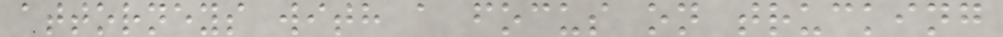attorneys with a focus on trucking
